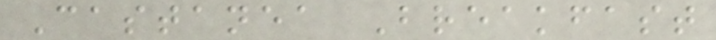Castanea Breakfast
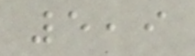5,9
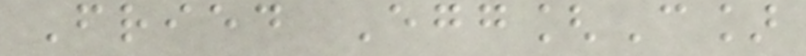Fried Egg[C]
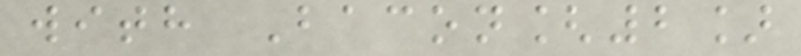with Bacon[2]
